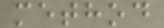method
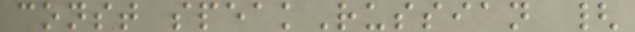const speakRussian {
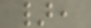},
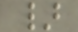}
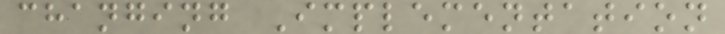changing Implementation
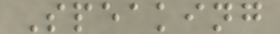Speaking
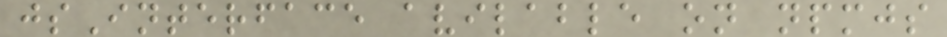jsInterface avilable on npmjs
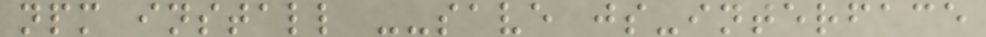npm install --save js-interface
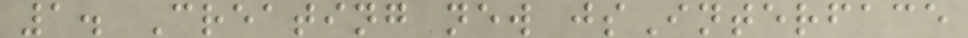1. Creating new jsInterface
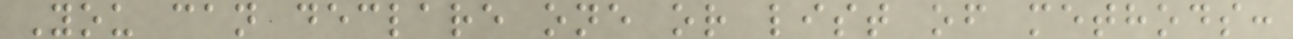You can declare one or list of methods:
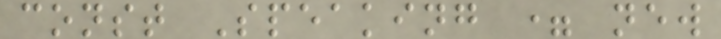const Speaking = new
